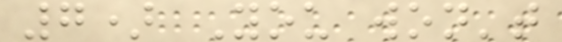7) You won't
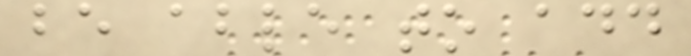be able to add
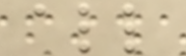all
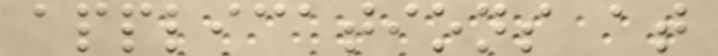applications at
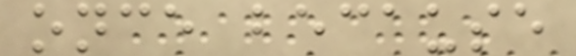once because
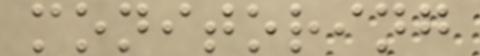monitoring
